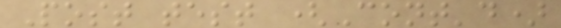Post test (Cont'd)
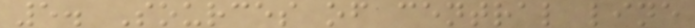5. Sources of central line
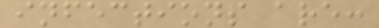infections are:
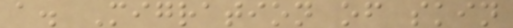a. Migration of skin
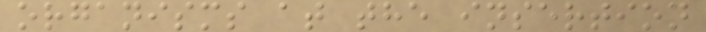organisms at the insertion
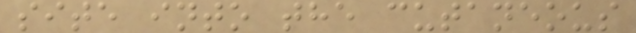site into the cutaneous
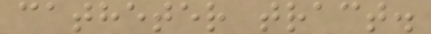catheter tract.
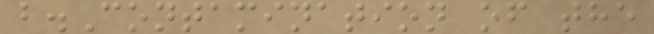b.Contamination of the
